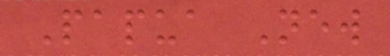Papua New
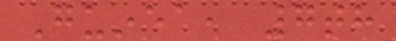Guinea, 7th
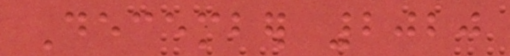December 2020
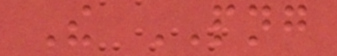The PNG
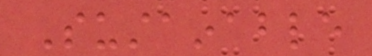Sustainable
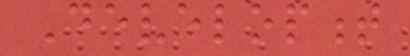Development
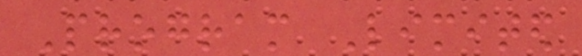Program Limited
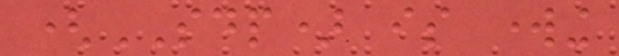(SDP) is working
